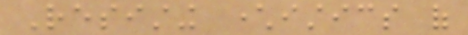Resisting characteristics of
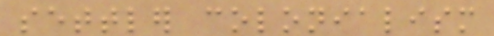settler colonialism
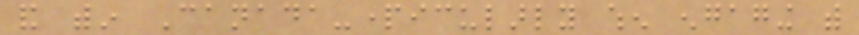and within Canada-particularly when engaging with
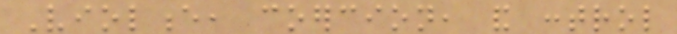Violence, coercion, and control
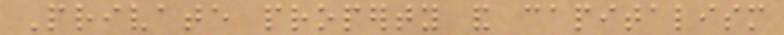Private property and capitalism
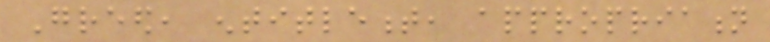Greed, entitlement, appropriation
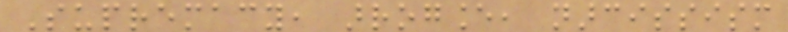Supremacy, arrogance, narcissism
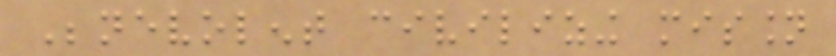Benevolent civilizing mission
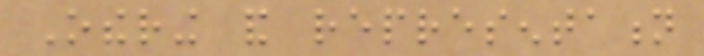Othering and representation
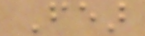Fear
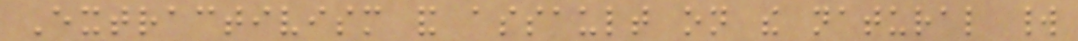Extractivism and assault on the natural world
